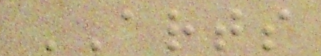ARTS
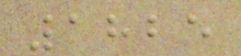1825
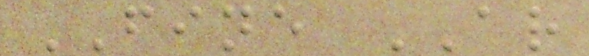FINE AR
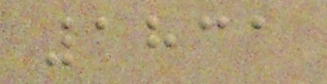1831
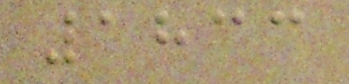1833
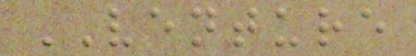VENTURE
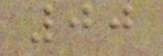00
